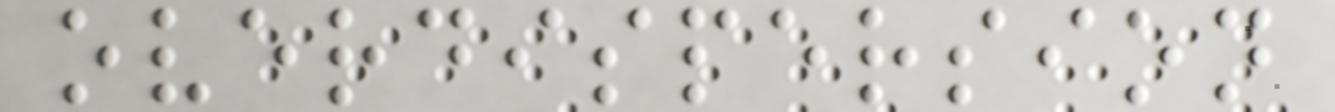overdispersion
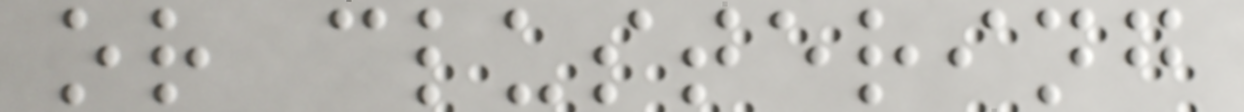or clustering
